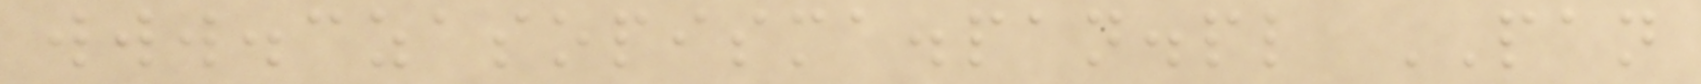www.czasopisma.pan.pl PAN
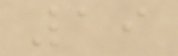19
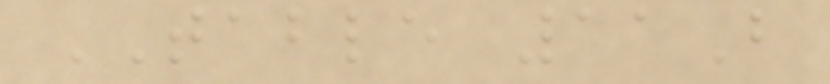TABLE 11B
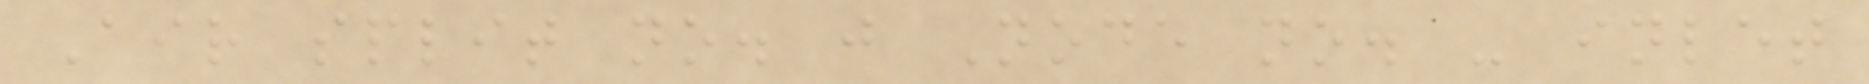Air split no. j Node no. - inlet
